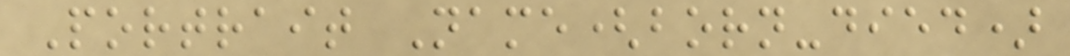Portrait Name(born-died)
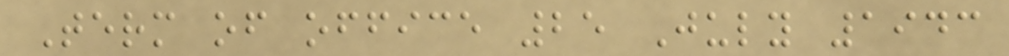Term of office 25 July 1943
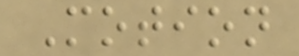Motion
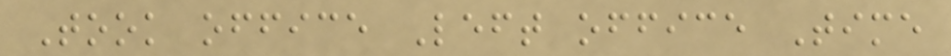Took office Left office Time
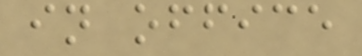in office
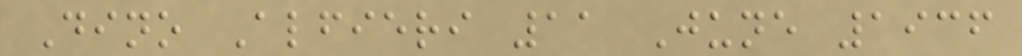Dino Alfieri 11 June 1936
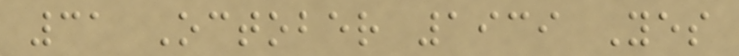31 October 1939 Yes
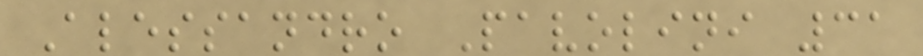Alessandro Pavolini 31
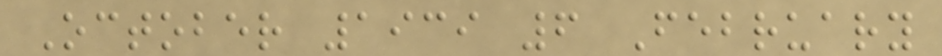October 1939 6 February
